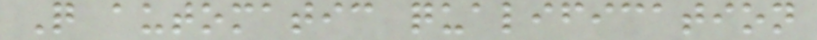Q automatic qualification
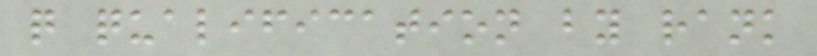q qualification by rank
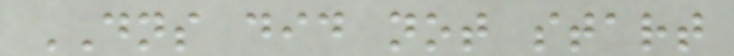DNS did not start
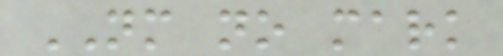NM no mark
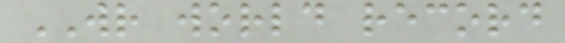WR world record
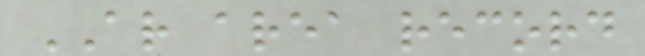AR area record
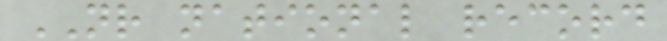NR national record
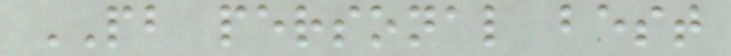PB personal best
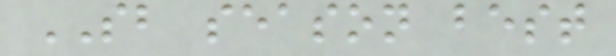SB season best
